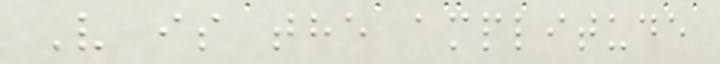V is the amplitude
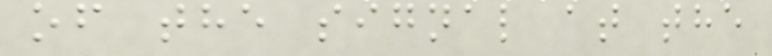of the signal at the
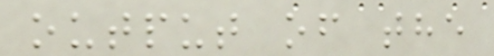output of the
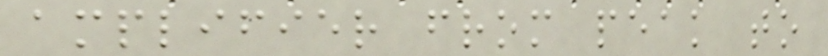amplifier from peak to
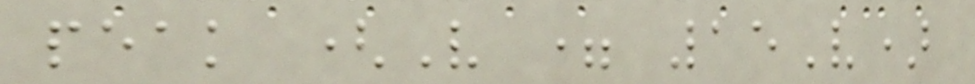peak (V = 15V)
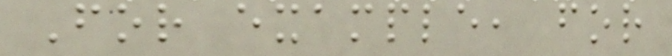For example, for
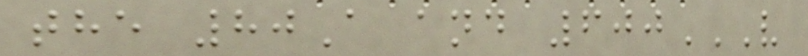the 80A and 600V
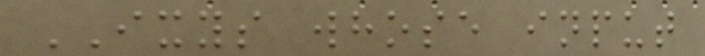IXYS whose input
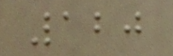120
